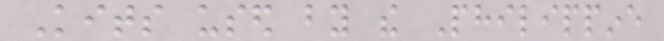Kits used by the Philippine
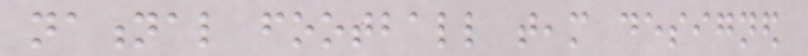national football team designed
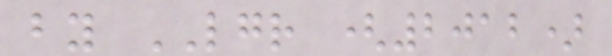by LGR (2012)
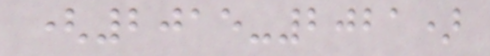(2015-2021)
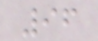96
